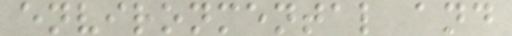environmental and
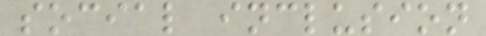social inclusion
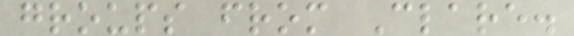groups from Clare.
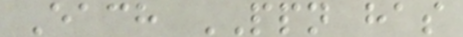Each PPN has
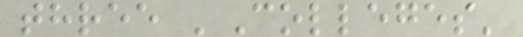three 'Colleges'
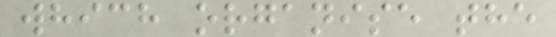which organise the
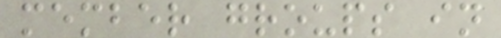member groups in
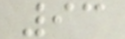93
